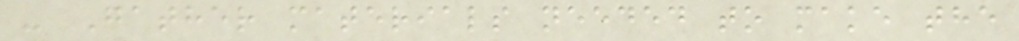- Gather materials needed to make the
